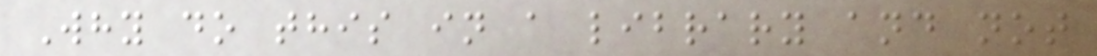Why do this in a library and not
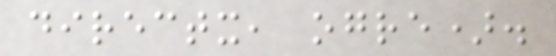directx, ogre).
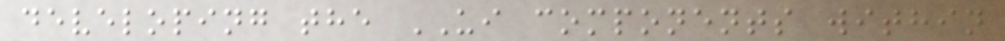developing the UI components within
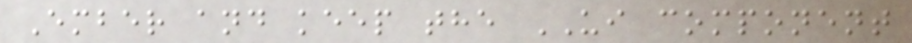Ember and keep the UI component
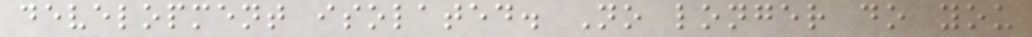development isolated. No longer do you
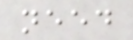need
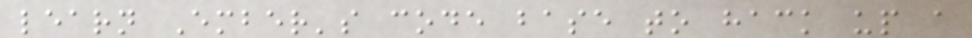learn Ember's code base to hack up a
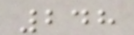248
